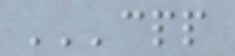'''cpp
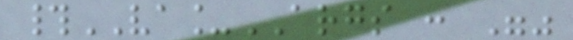#VA_ARGS : ""
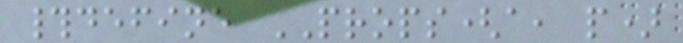#define PROPS(a, p)
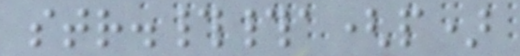str.##a(p)
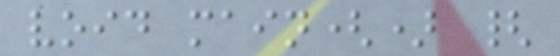void main() {
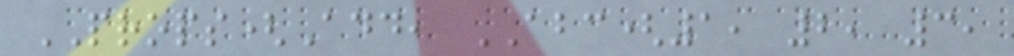PROPS(Add, ABC(1, 2, 3,
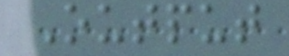Output
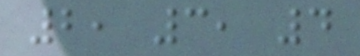2, 3, 4
